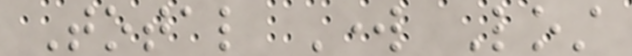Total Work Lost
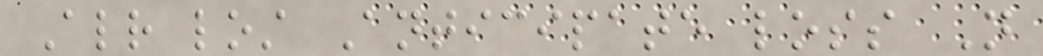Already lost Anticipate loss Not
